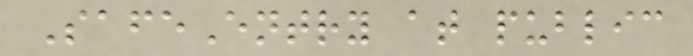SafeEntry at public
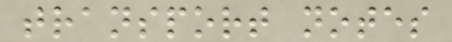transport notes
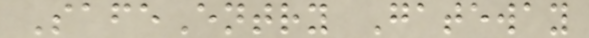SafeEntry Gateway
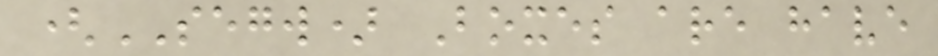(SEGW) Boxes are have
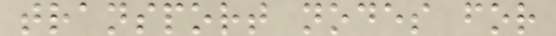transport nodes for
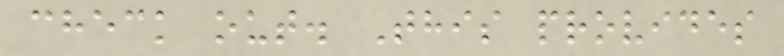check out. This provides
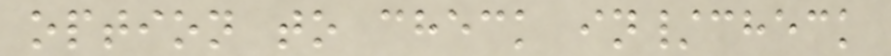option to check in/check
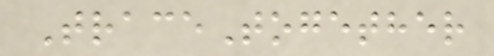TraceTogether
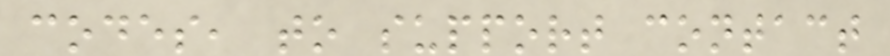codes, to support contact
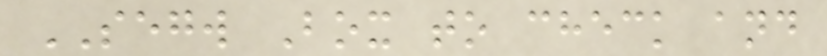SEGW Box to check and
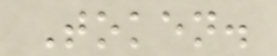Token.
